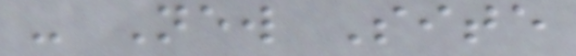- New Site
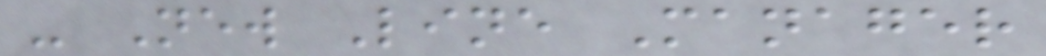- New Line Manager
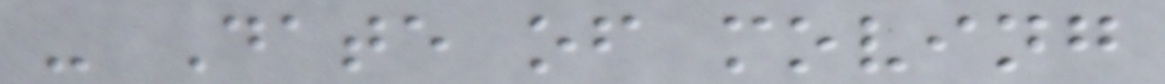- Date of moving
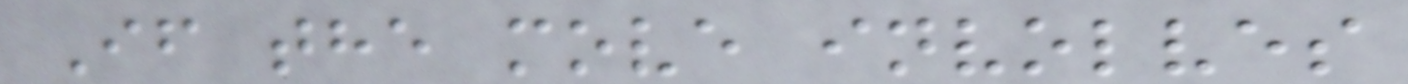If the move involves
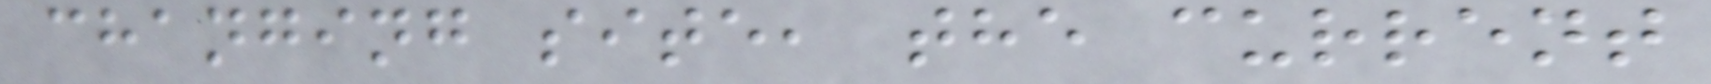changing site, the current
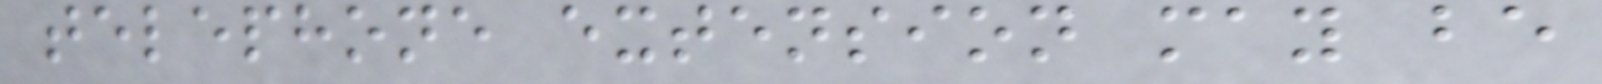telephone extension may be
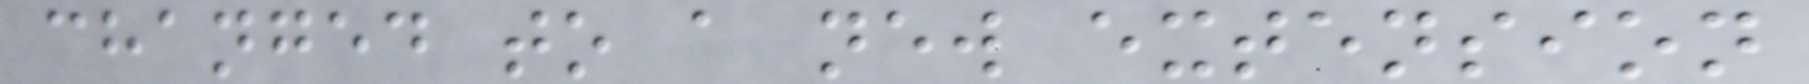changed to a new extension
